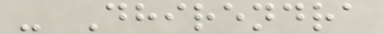- Dhirendra
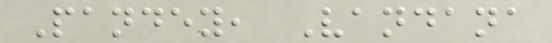Pandey, Vandana
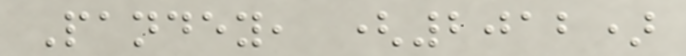Pandey, (2012)
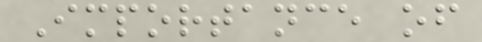Importance of
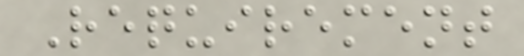Requirement
